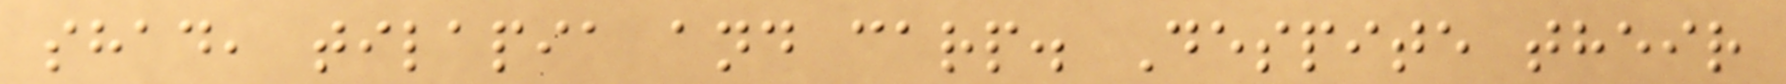shad, tilapia and carp. Despite their
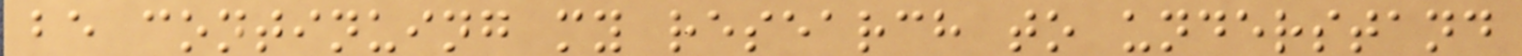be continuing my research to understand
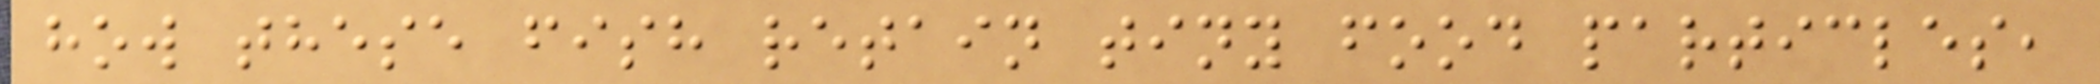how these fish retain tiny food particles,
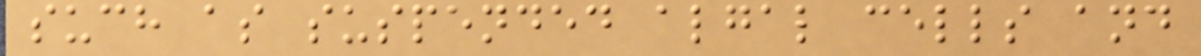such as suspended algal cells and
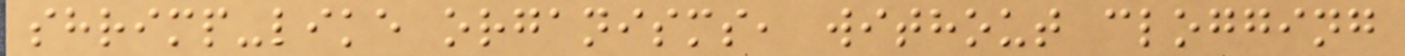shrimp-like organisms, without clogging
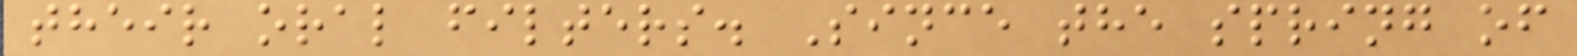their oral filters. Since the spring of
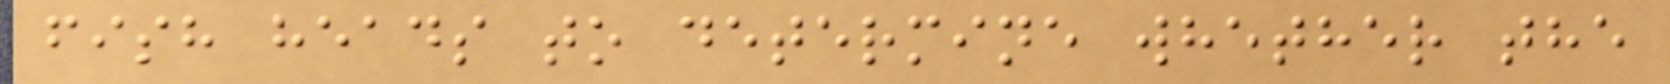fish heads to determine whether the
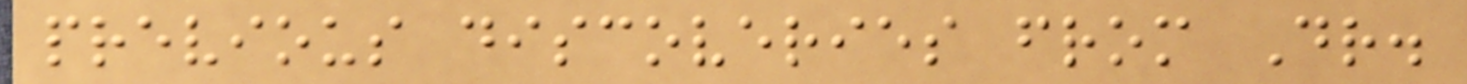previous discoveries from Dr.
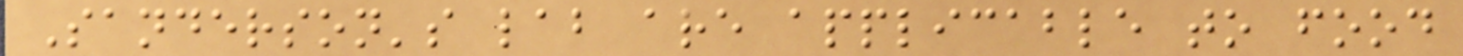Sanderson's lab are applicable to food
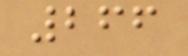266
